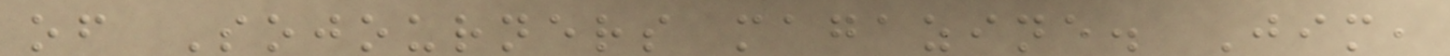of Sojourners magazine. Jim,
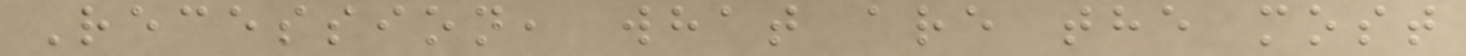Recession, what are the most
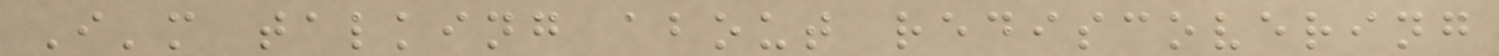I'm talking about rediscovering
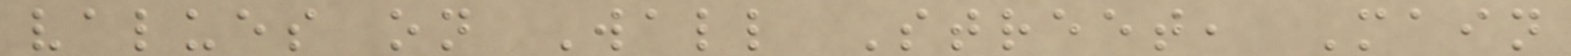values on Wall Street, Main
